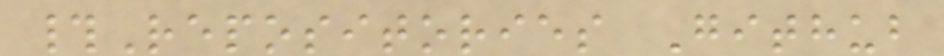#Repositories Github
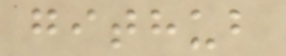github
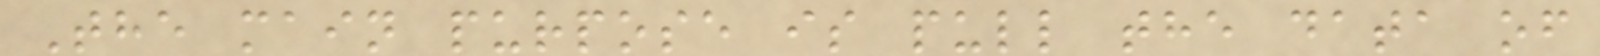The main purpose is pull the data of
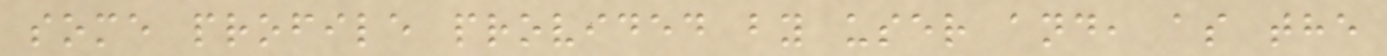some profile provided by user and, as the
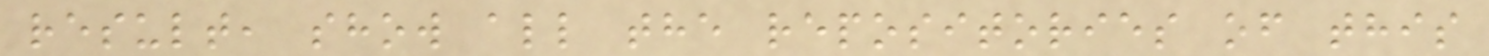result, show all the repositories of this
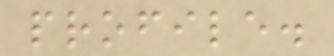profile.
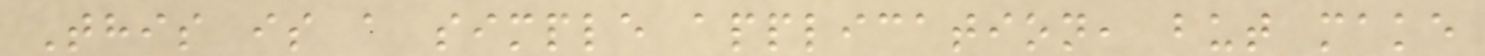This is a simple application, but make
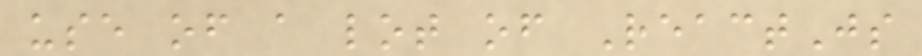use of a lot of ReactJs
